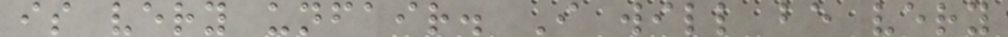is very unfair. I will be very
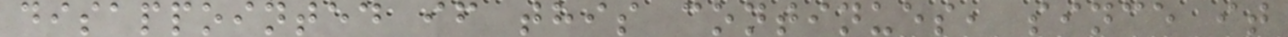disappointed if this continues, since it
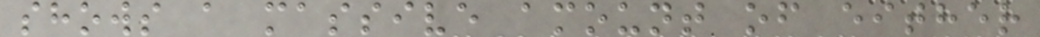shows a massive amount of either
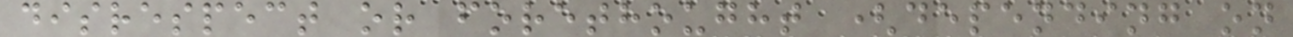disrespect or forethought (depending on
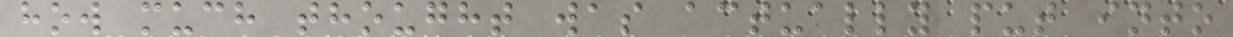how much thought was actually put into
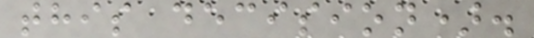this decision).
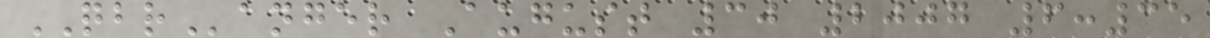QBRanger August 30 2007 6:35
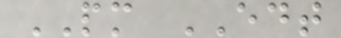PM EDT
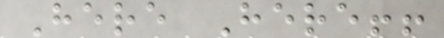Here Here!!
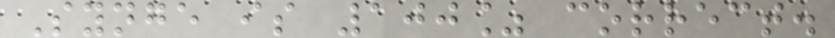Synge is 100% correct.
